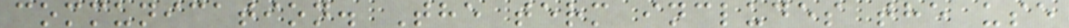communication. The term includes the use
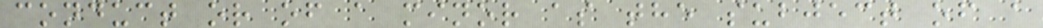conduct or of a minor as the subject of a
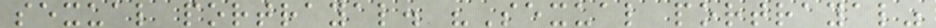sexual portrayal. "Sexual portrayal"
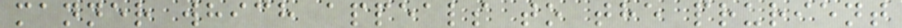manner which appeals to the prurient
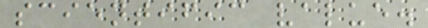scientific value.
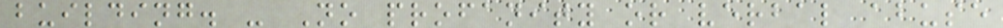building. - No profanity or verbal abuse
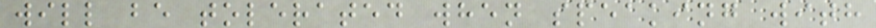will be tolerated when speaking with
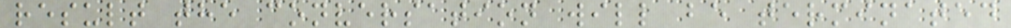result the conversation will be terminated
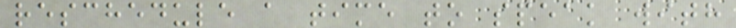reschedule a time to speak with
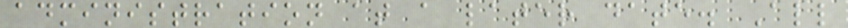administration at a later date. All
